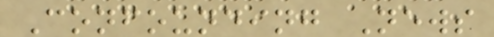Confounding News
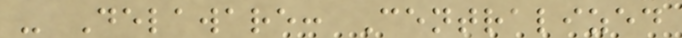- Delaware: Centralized
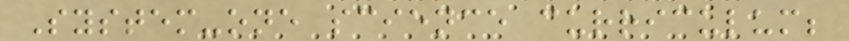System-one science curriculum;
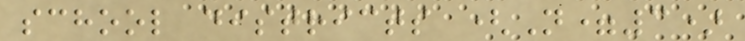school districts (N=3)
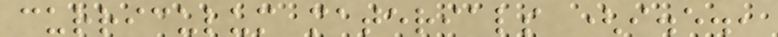curriculum materials (i.e.,
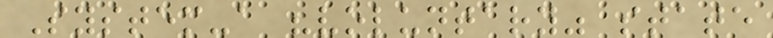System-a "voluntary" state
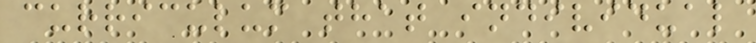curriculum that individual
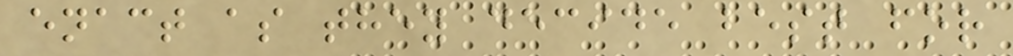enact as they decide best for
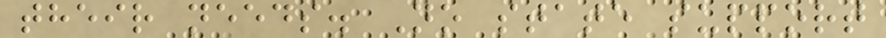their needs. No state support
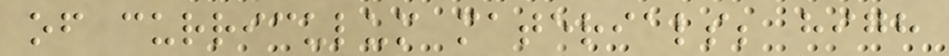of curriculum materials; high
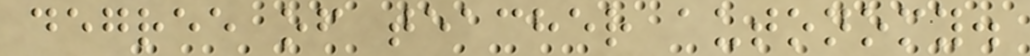degree of teacher autonomy.
